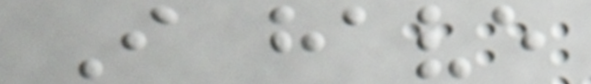I have
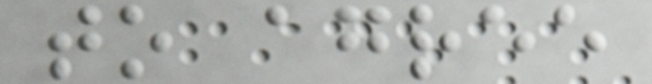to agree
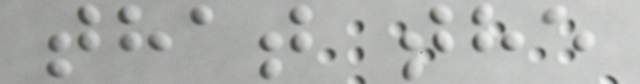that the
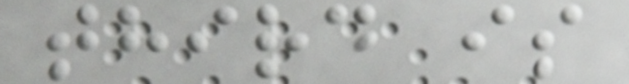third is
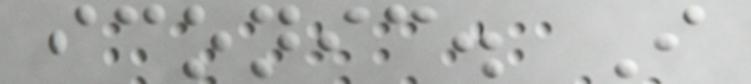iconic. I
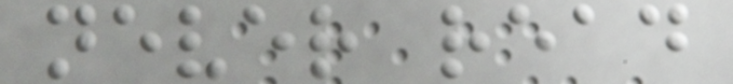never read
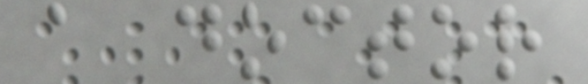a doctor
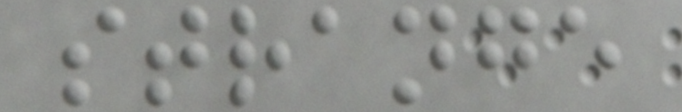strange
